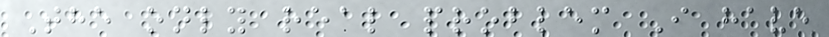The only real problem I have
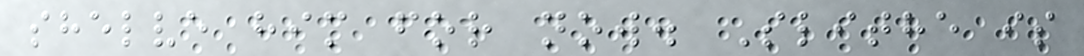shelve him for now. Slithe is
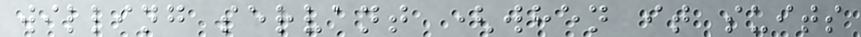willing servant (when it suits
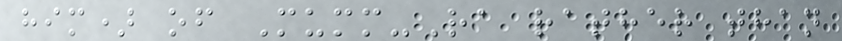him) of Mumm-Ra rather than
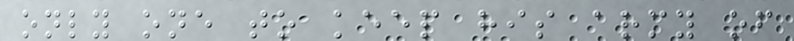only one to keep his army of
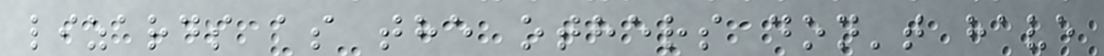lizards as the others don't have
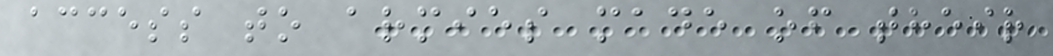access to armies made of their
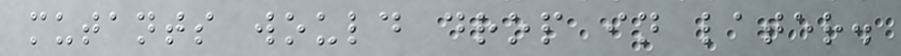mutants would drop in later.
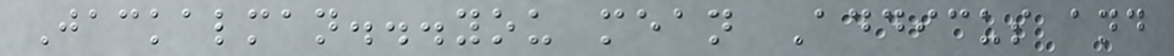Jackalman...you mean Addicus and
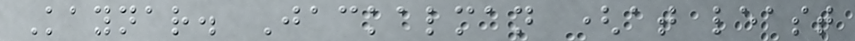Kaynar. Jackalman (at least
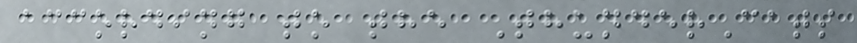according to the ThunderCats
